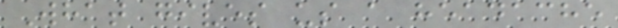What gives us a headache
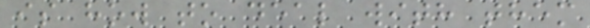is how to deal with them
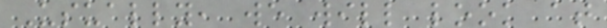Usually, we will look at
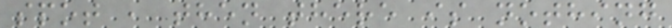spot , then there is nothing
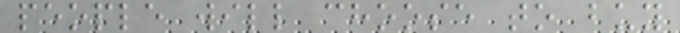people will choose to buy
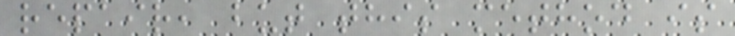repair, but this method is
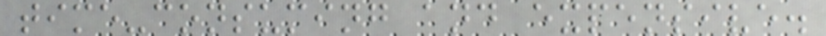time-consuming and expensive.
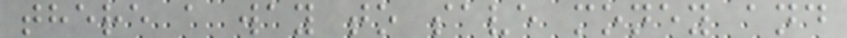there a way to save money and
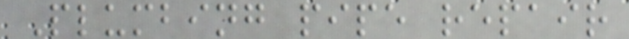Plumbing pipe repair
